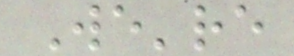We're
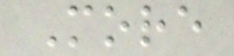More
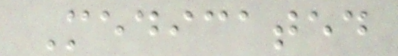Medicated
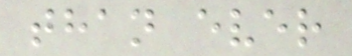than ever
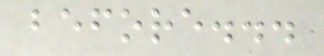before...
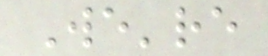We're
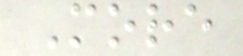More
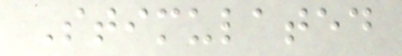Stimulated
